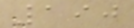190
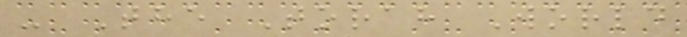- The Torah World
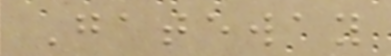Gateway
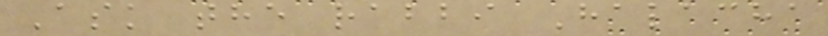Ask the rabbi Halacha
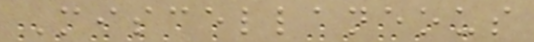Miscellaneous
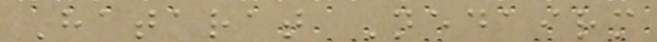Hatarat Nedairm
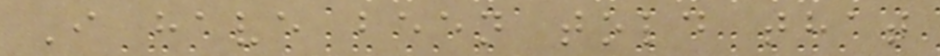I have been told that
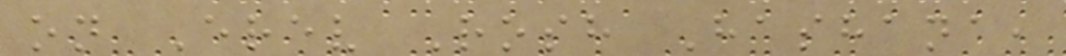on Erev Rosh Hashana,
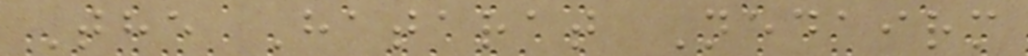The Hatarat Nedairm
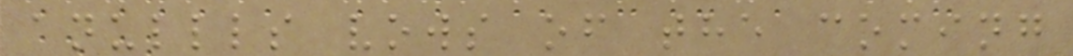anullls vows of the coming
